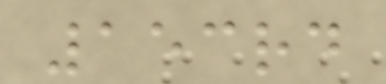153rd
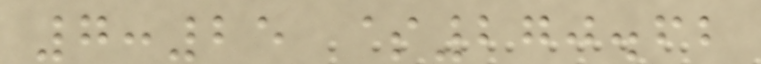7:25 $270.62
